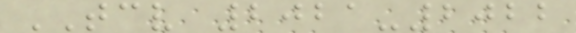TCV 2021-2022
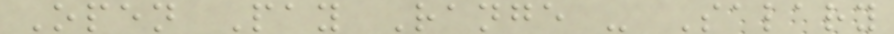Open Pay Range - Salary
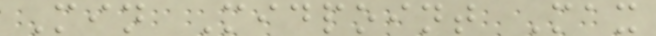Min Midpoint Max
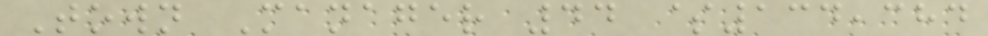Town Manager 44 $134,384
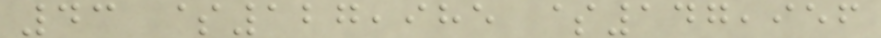43 $127,985 $147,956
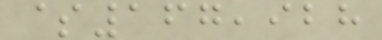$167,928
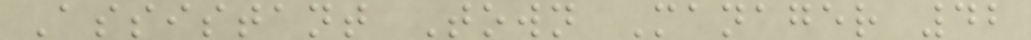Assistant Town Manager 42
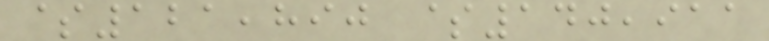$121,890 $140,911
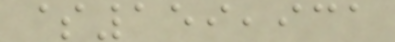$159,931
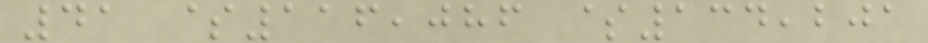41 $116,086 $134,201
